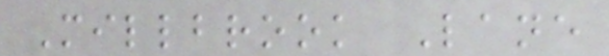Millbrook Lane
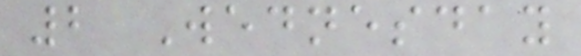2 Wednesday
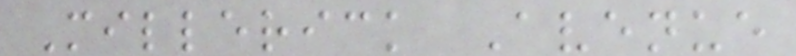Millerick Avenue
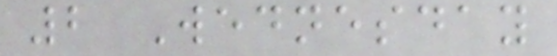2 Wednesday
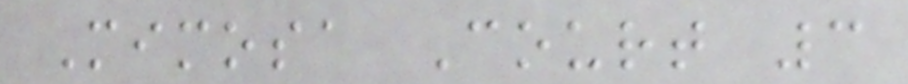Mimosa Court 3
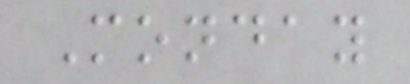Monday
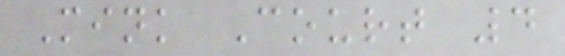Mink Court 4
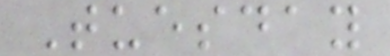Tuesday
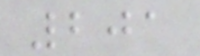201
